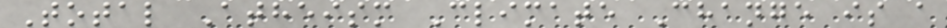Total Atheism Climate Change is a
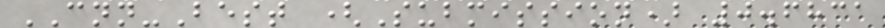CNN-Best (Submission) 0.6831
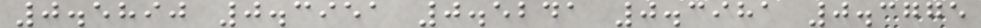0.5890 0.3951 0.5241 0.3981 0.3775
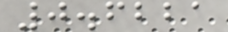0.6221
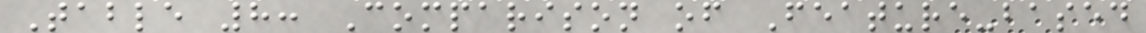Table 8: Comparison of Feature-based
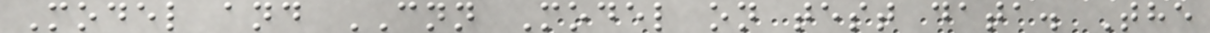Model and CNN Model on test data. The
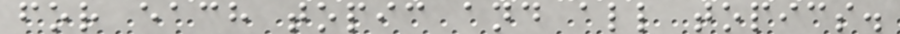for each topic and all topics.
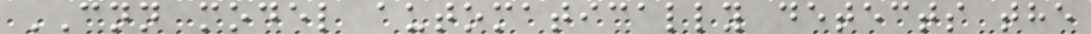CNN model automatically detects the
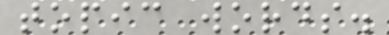topic words.
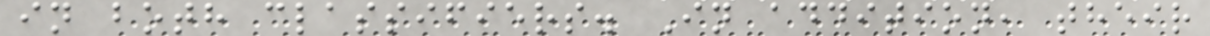in both classifiers. In addition, their
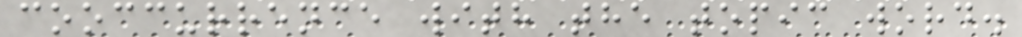cooccurrence with the topic word.
